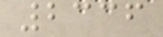2336
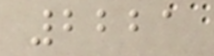2221
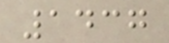1437
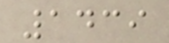1439
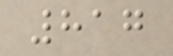817
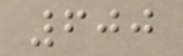600
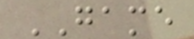GAME
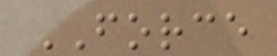FORCE
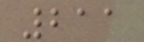211
